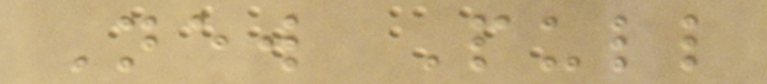New Pull
